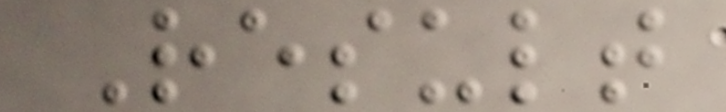Result
